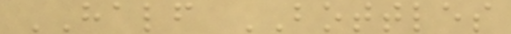HALF BOTTLES
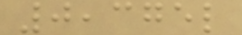0,375l
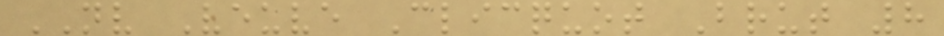NV Veuve Clicquot Brut 8
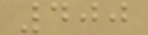400
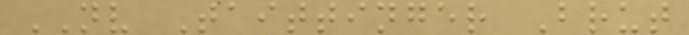NV Taittinger Brut
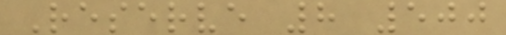Reserve 8 500
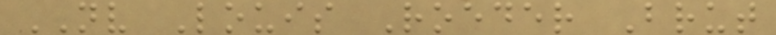NV Louis Roeder Brut
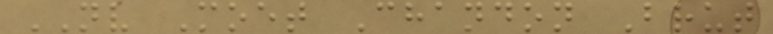NV Moet Chandon Brut
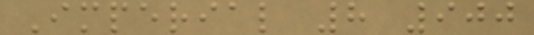Imperial 8 900
